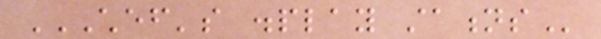CHEF'S DISPLAY STATIONS
